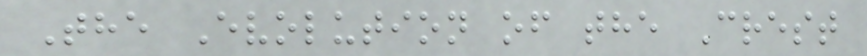The Evolution of the Crest
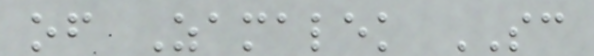of Zamalek SC
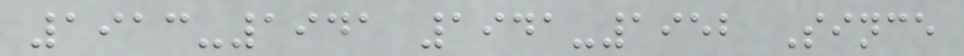1913-1941 1941-1952 Since
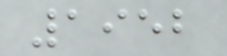1952
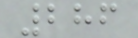286
